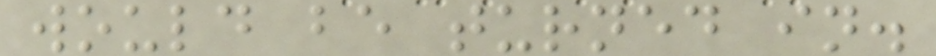would be turned in.
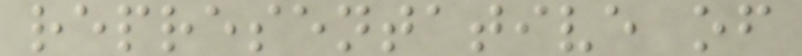representative of
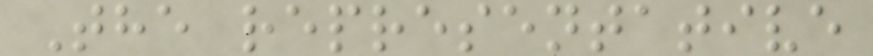The representative
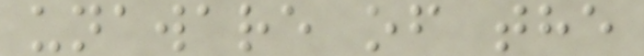unaware of the
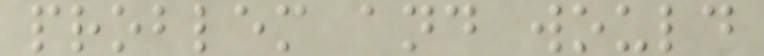problem and would
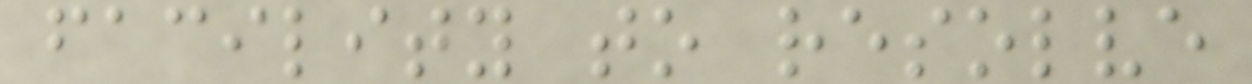facility to resolve
